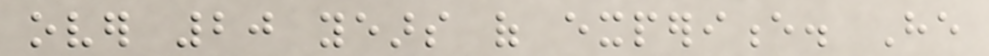over 20 years of experience. He
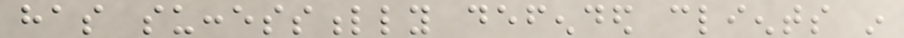has successfully defended clients in
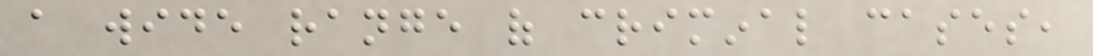a wide range of criminal cases,
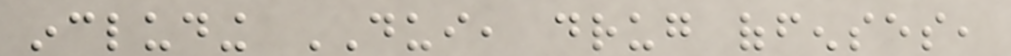including DUI, drug offenses,
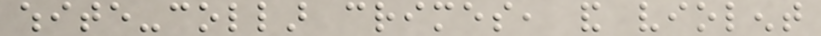white-collar crimes, and violent
